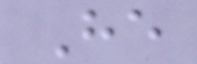He
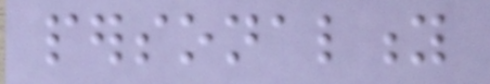personality
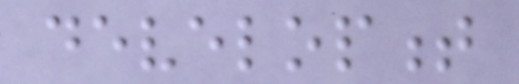development
